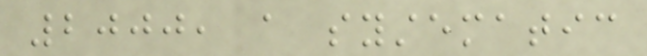2000, a systematic
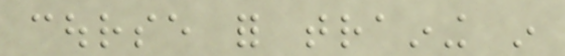course for training in
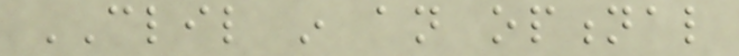CLIL in an optional
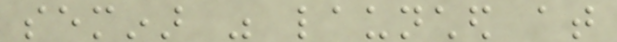seminar was launched at
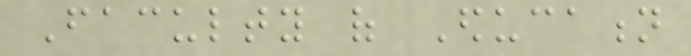Faculty of Education
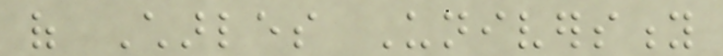of Charles University
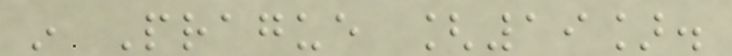in Prague [19].
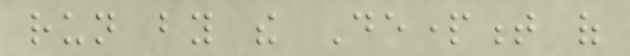run by the Department of
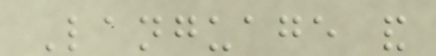Language and
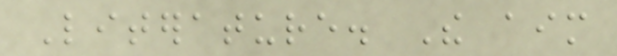Literature. The aim
